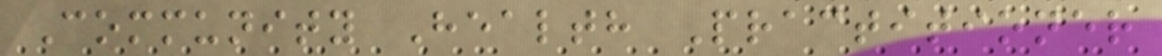Community Health Practitioner
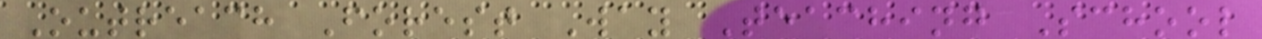Outreach Forest Way Teaching School
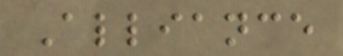Alliance
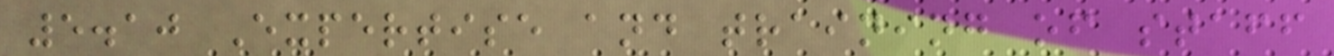5.10 Expertise and training of staff
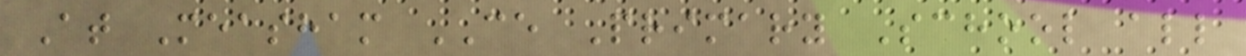At Measham CE Primary School all
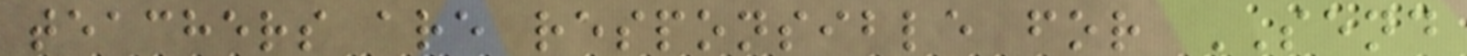teachers are responsible for SEND
